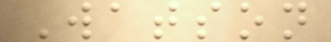Watson
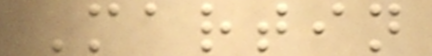Martin
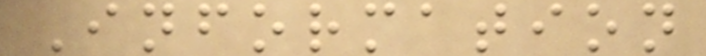Information
